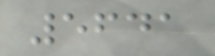5641
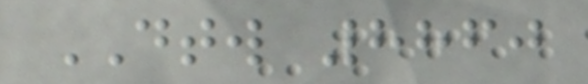DTW 8860
